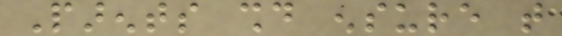Parents should ensure that
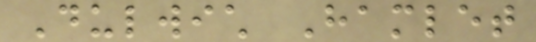Dulwich Hamlet
